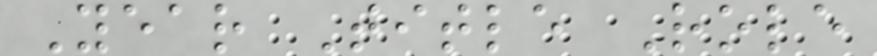Year Title Role
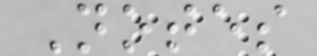Notes
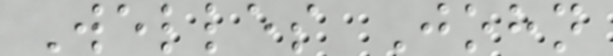Welles John
